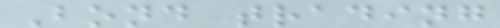Bond trading
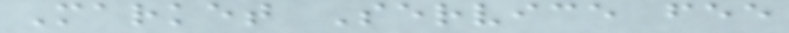Market Service fee
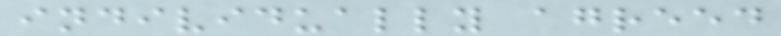individually agreed
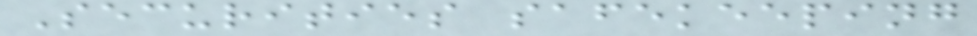Securities safekeeping
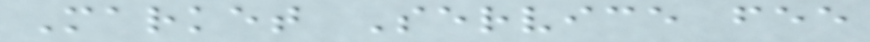Market Service fee
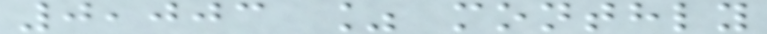0,003 % monthly
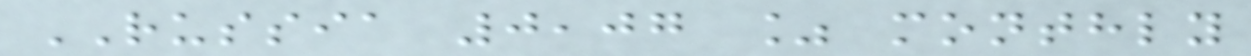RUSSIA 0,07 % monthly
